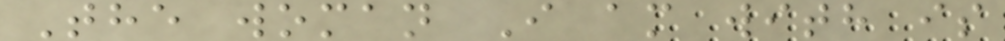The woman I am with is
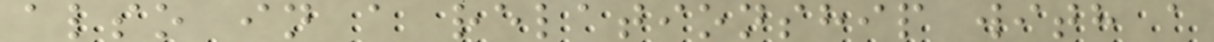also in a relationship with a
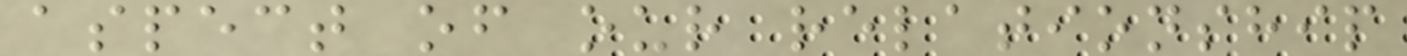aspect of our relationship
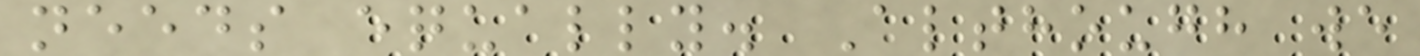needs equally. Although we
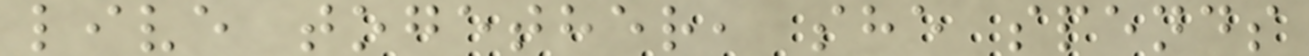live together, she spends
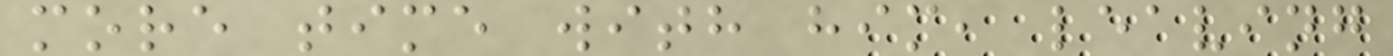more time with him, leaving
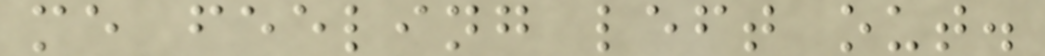me feeling left out.
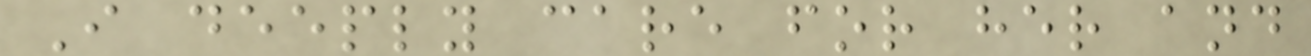I deeply care for her and
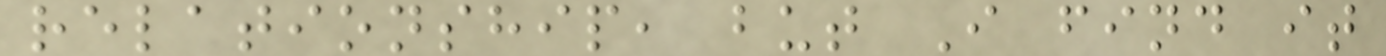relationship, but I find it
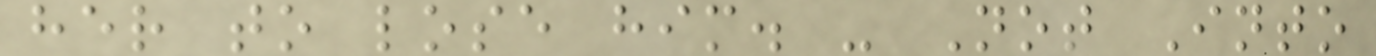her to lose him. - Not Into
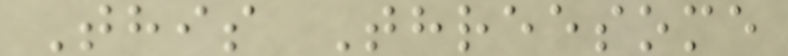This Threesome
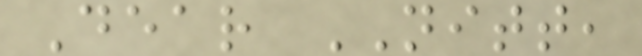Dear NITT,
